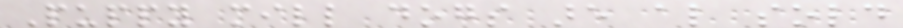Puppy mill dogs are also sold
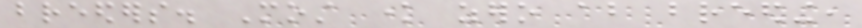breeders. Most know zero about breeding,
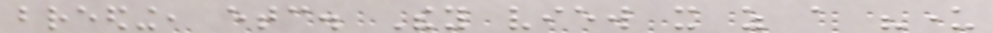breeding, etc. They view it as a "under
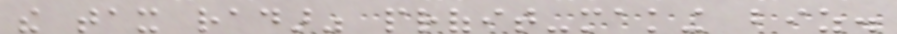the tax radar" profit-making biz.
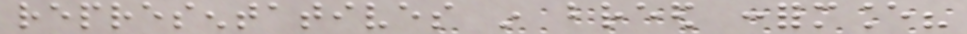representatives in breed conformance?
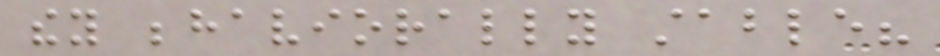they behaviorally stable?
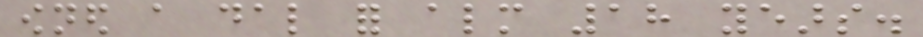owned a dal for almost 18 years.
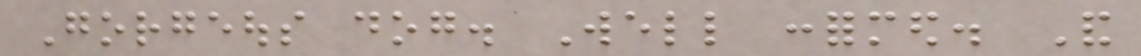Gorgeous dog. Well conformed. And
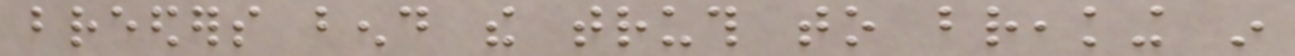breeders bend the truth to breaking in
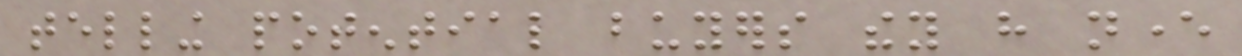telling potential buyers they have never
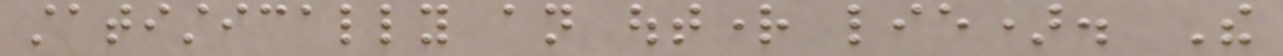statistically an outright lie). The
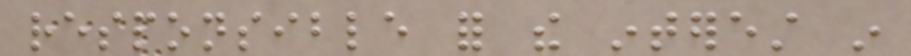responsible for the interest in
